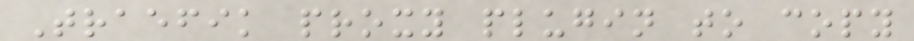Traefik proxy plugin to copy
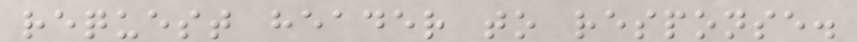request header to response.
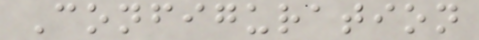Configuration
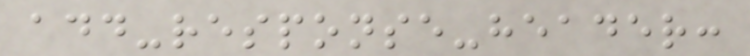add-response-header:
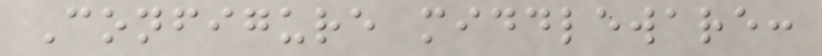Configure middleware:
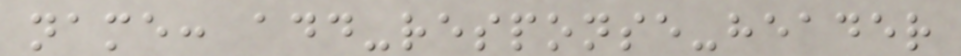name: add-response-header
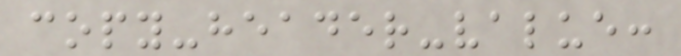copy-header-value:
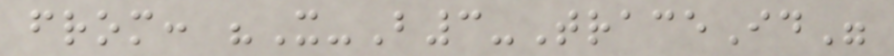from: "X-B3-TraceId"
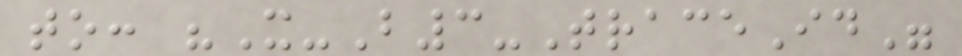to: "X-B3-TraceId"
